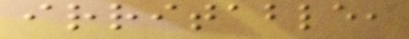irritable,
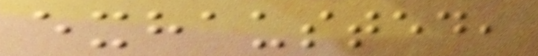exhausted,
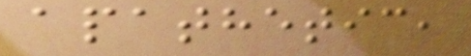apathetic,
